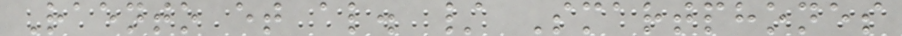Raento et al. / Smartphones
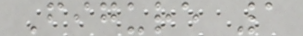Figure 1
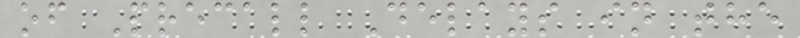of Precall Delays in the
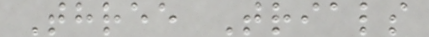Three Trials
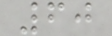60
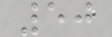50
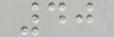40
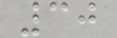30
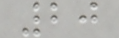20
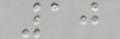10
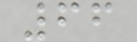66
